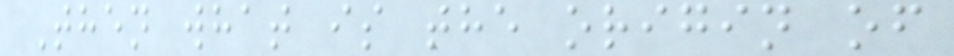Then what is the origin of
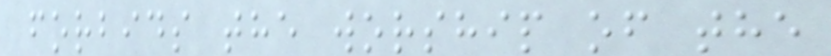forbids the worship of the
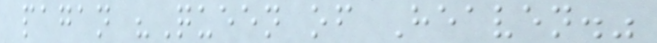pagan "Queen of Heaven."
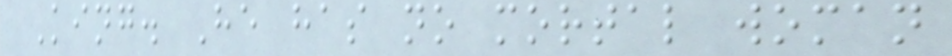King. He has no mortal woman
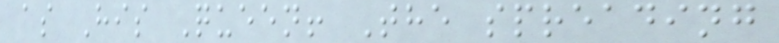as His Queen! The spreading
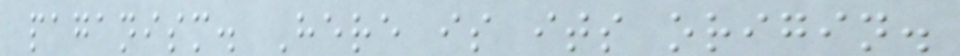paganism. Here is its origin.
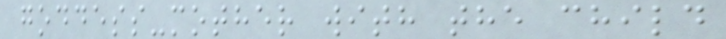goddess-mother with the child
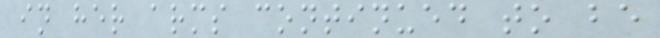in her arms continued to be
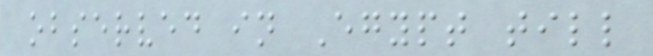observed in Egypt till
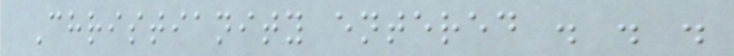Christianity entered . . .
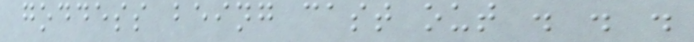goddess being cast out . . .
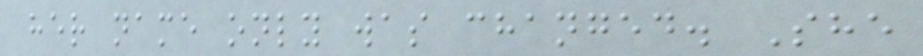her name only was changed. She
